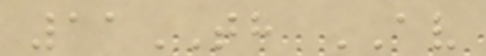11TH AV
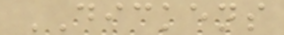DICKENS
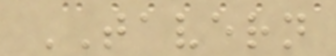TAVERN
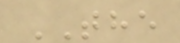THE
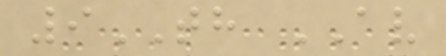9TH AV
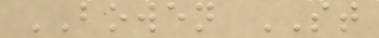BOWEN ST
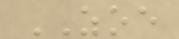ZOE
